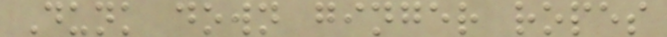Dunk down ginger ropes
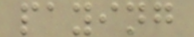paying
